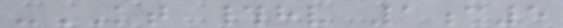-KT #hv 1c5
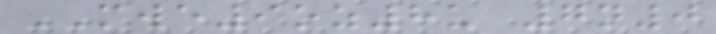MWE9oz8u 7n0
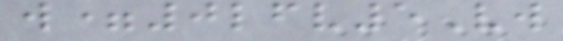w=0lfv5Vw
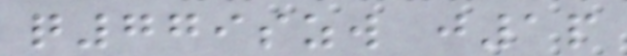q779szw j1p
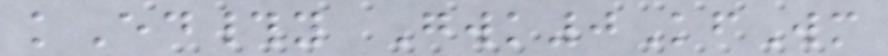kEd#y Gwk0KfWm
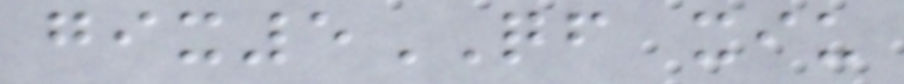gix5QF xiu
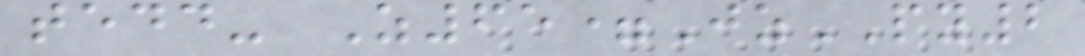tedd- Z65=JzPY2
